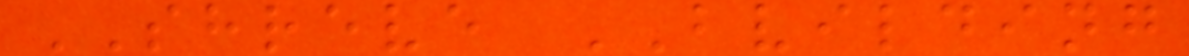SHREVE BVILDING
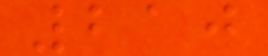210
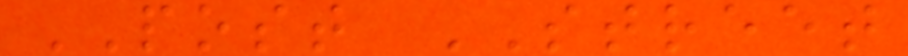POST STREET
